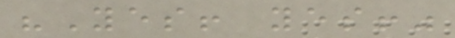"Yes! yes!"
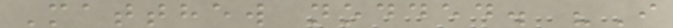Matthew nodded. "I
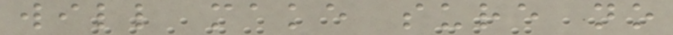will make sure no
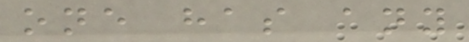one has any
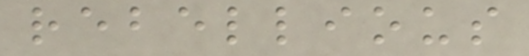rebellious
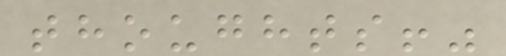thoughts!"
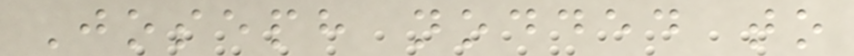Joseph nodded to
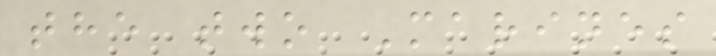the two Marines
